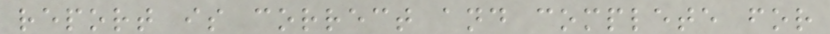report is correct and complete for
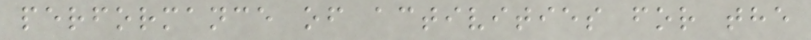performance of activities for the
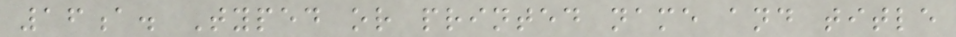16a. Typed or printed name and title
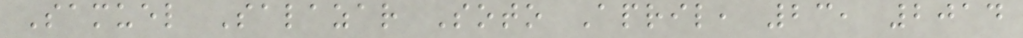Samuel Salazar Soto April, 23, 2014
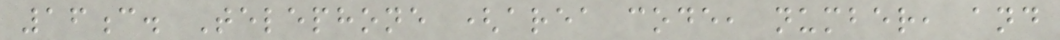16c. Telephone (area code, number, and
